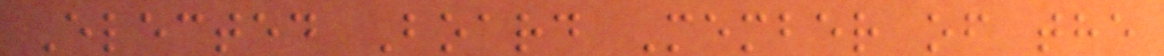Elected Board Member of the
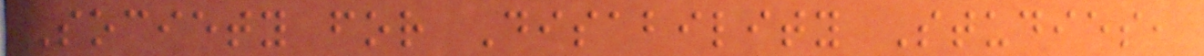Society for Disability Studies,
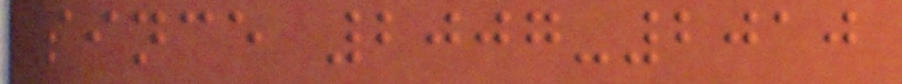since 2007-2010
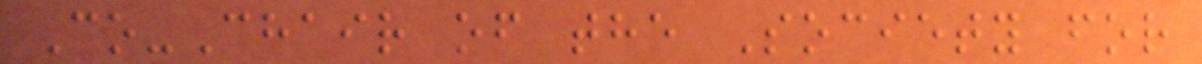Co-Chair of the Society for
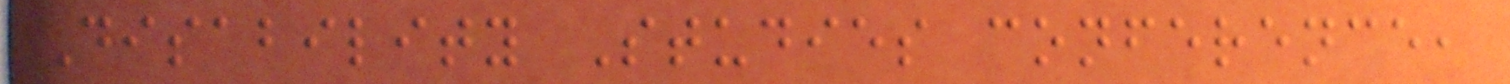Disability Studies conference,
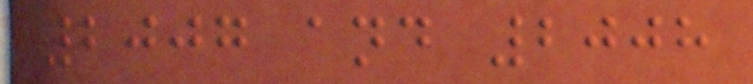2007 and 2008
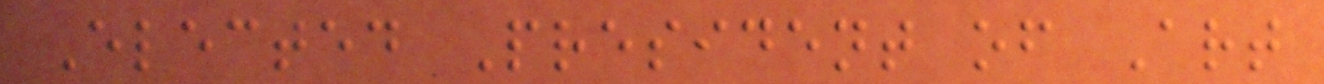Elected President of Art
